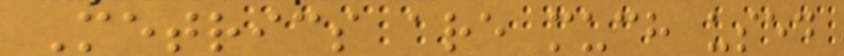Metrics are much used
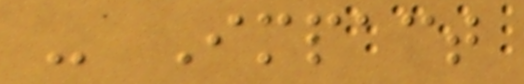- Impact
